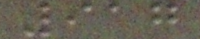917
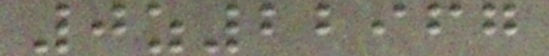0z22967
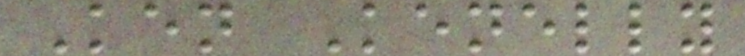Ken Kenelly
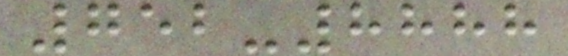752-8888
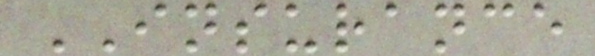INSURANCE
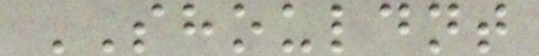SHOULDNT
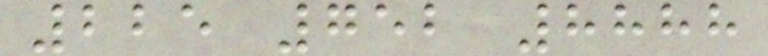225 752 8888
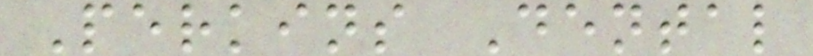Perkins Dental
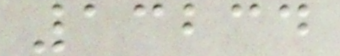13234
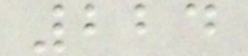224
